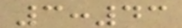3:43
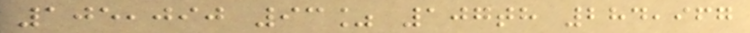105,090 93% 107th 284,967
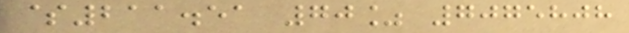$211.51 70% 7075808
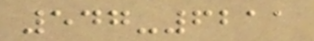547-6211
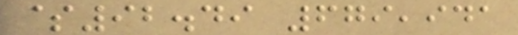$92.49 679,941
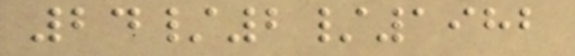24/2/1982
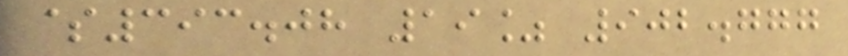$393.08 19% 902.777
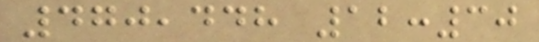470,448 12:30
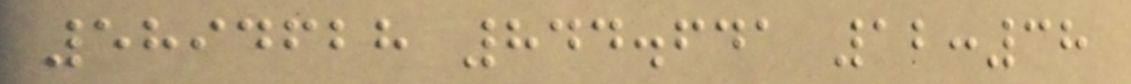5894628 844.641 12:38
